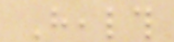Health
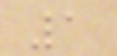1
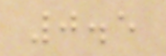0.5
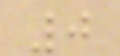0
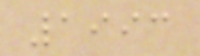1993
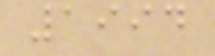1994
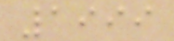1999
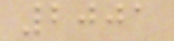2001
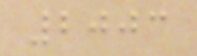2003
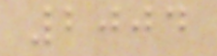2004
